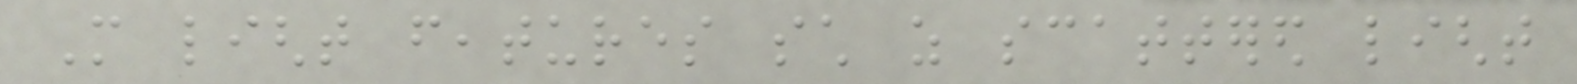More light features such as scattered light
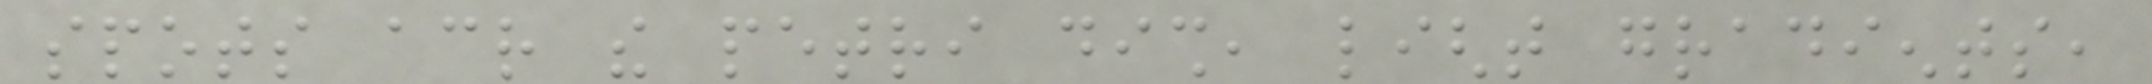spots across the petri dish, light gradients,
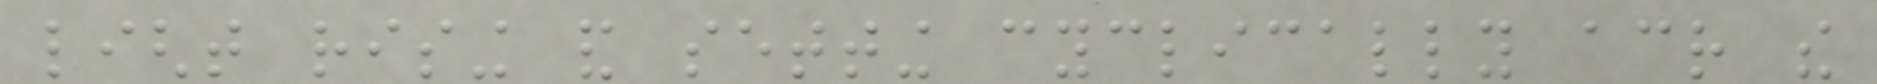light rising and setting cyclically across the
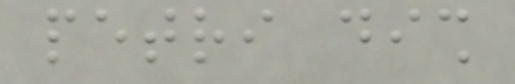petri dish
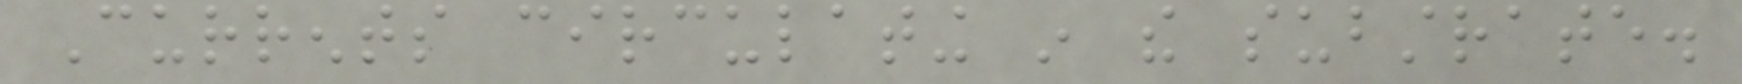Currents circulating in the substrate.
